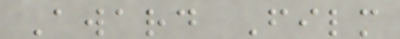Award Film
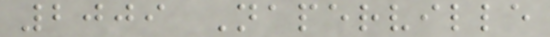2009 Naperville
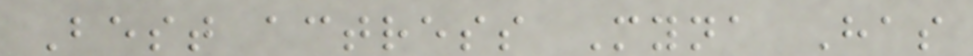Best actress Myna Has
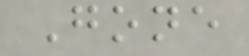Gone
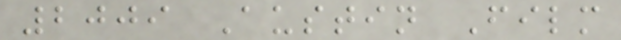2009 Austin Film
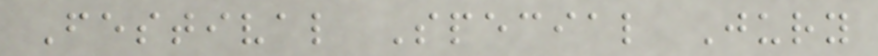Festival Special Jury
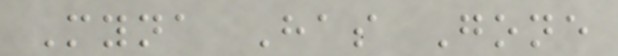Myna Has Gone
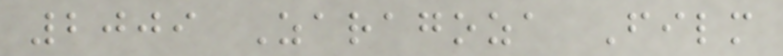2009 Zaragoza Film
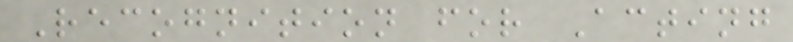Recognition for Acting
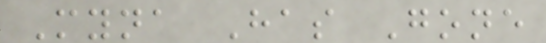Myna Has Gone
